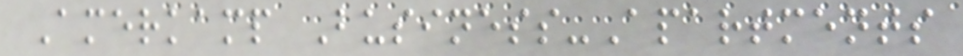Amerkamp Business-Apartments
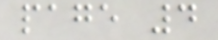page 4
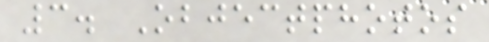3. Objectphotos
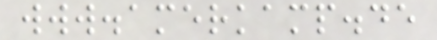www.amerkamp.de
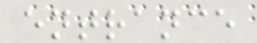entrance
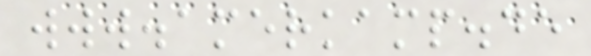www.amerkamp.de
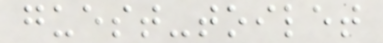guest-toilet
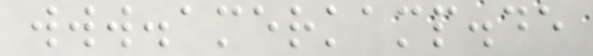www.amerkamp.de
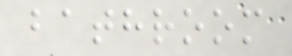bathroom
